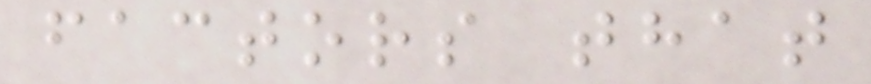factors that
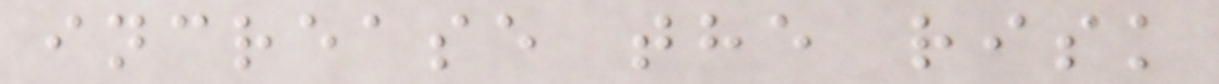increase the risk
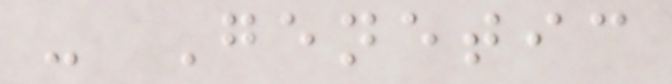- Genetic
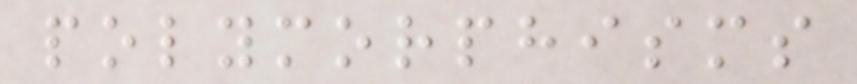polymorphisms
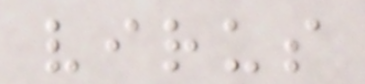virus
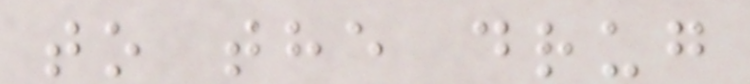to the drug
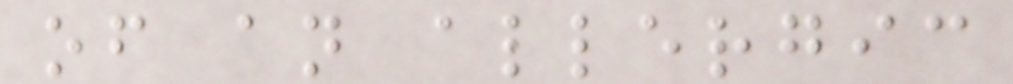of an allergic
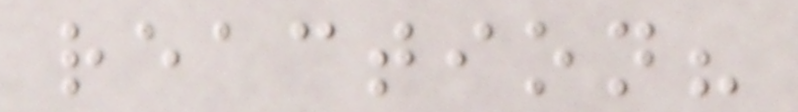reaction?
